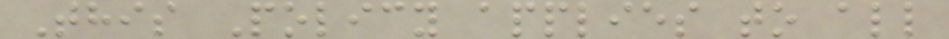This Policy applies to all
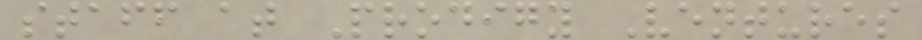staff at Prodigy Ventures
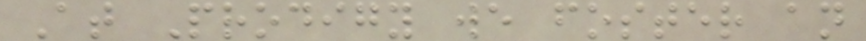At Prodigy we foster an
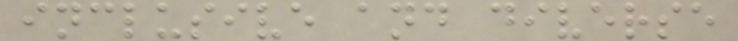inclusive and diverse
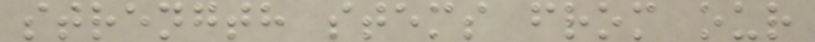strength stems from our
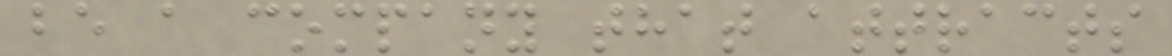be a company that attracts
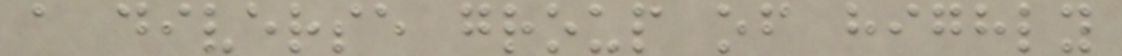a diverse group of highly
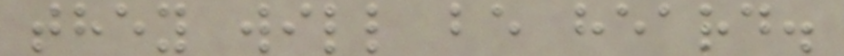they will be heard.
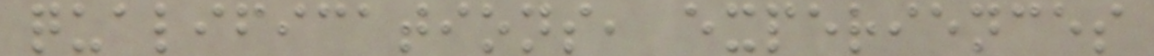qualifications, experiences
